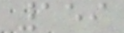159
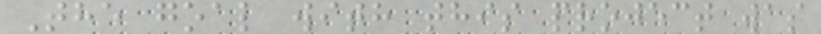The goal with this project was
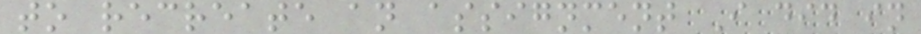to recreate an assignment I did in
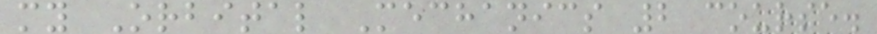my Orbital Mechanics 2 course.
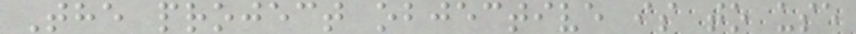The project objective is to use
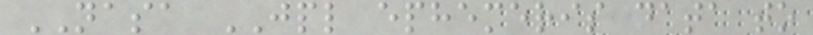NASA JPL ephemeris data to
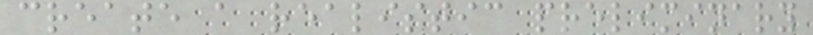create a realistic preliminary
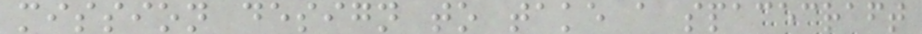mission design to take a spacecraft
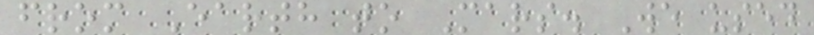from Earth to Mars. We used
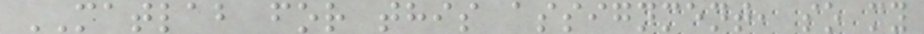MATLAB for this assignment, so my
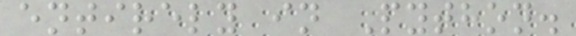entirely in Python.
